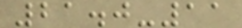21.0-11
